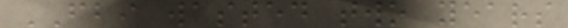FBI wasted two years
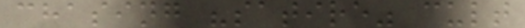chasing "satire" cult
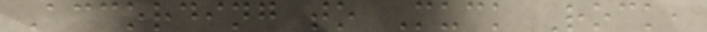According to Muck Rock,
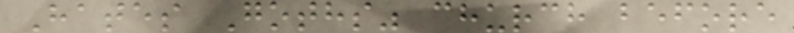Hates Goths" church before
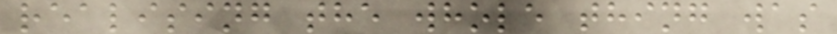realising the whole thing was
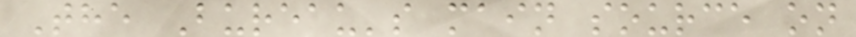The Bureau's main source on
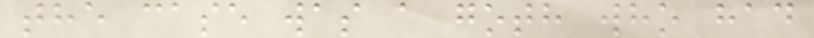the case was a goth who had
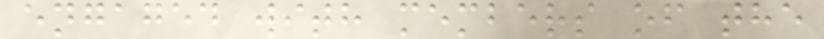engaged with members of the
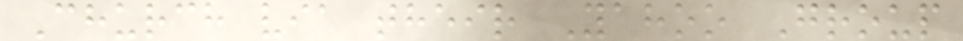Church via their Yahoo Group
